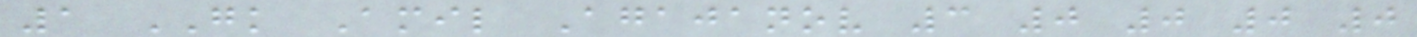1 GK Amil Agajanov 3 0 0 0 0
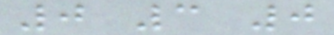0 3 0
